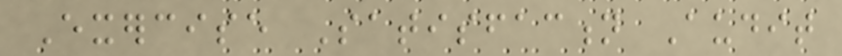Exercise Satisfaction Audit
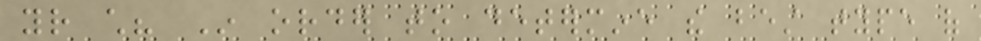your child? In order to determine the best type of
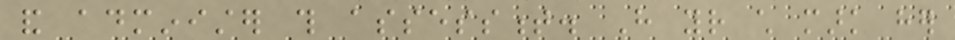and administer this assessment. Have your child mark her
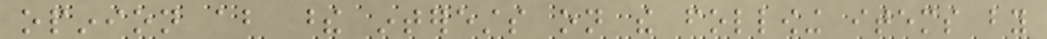opinion about these interests on the following items by
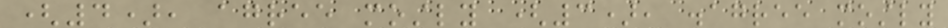(4), agree mostly (3), disagree mostly
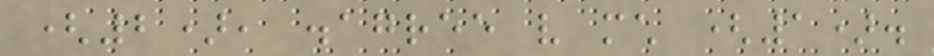(2), disagree very much (1).
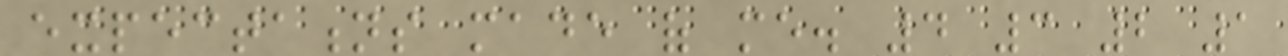expectations made of me. 4 3 2 1
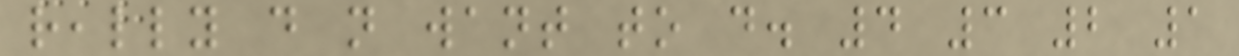really do not want to do. 4 3 2 1
